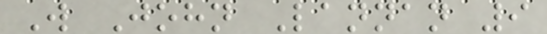W John Lannan 9
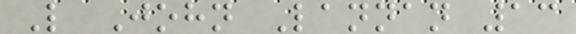L John Lannan 13
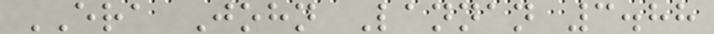ERA John Lannan 3.88
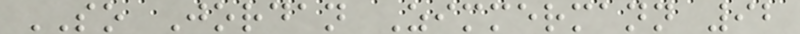SO Jordan Zimmermann 92
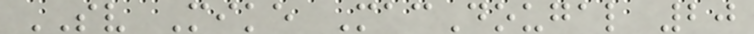SV Mike MacDougal 20
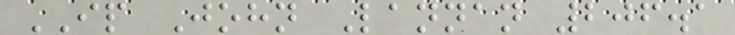IP John Lannan 206.1
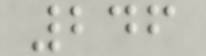246
